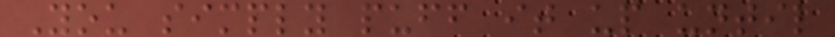You simply puff it up until
